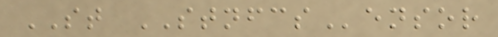ST STNFCSensor
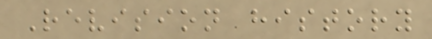Revision history
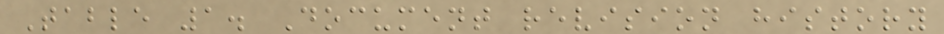Table 1. Document revision history
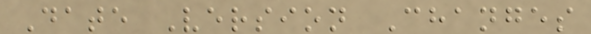Date Version Changes
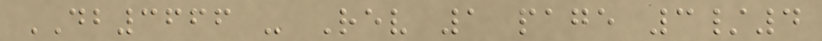DB3666 - Rev 1 page 3/4
